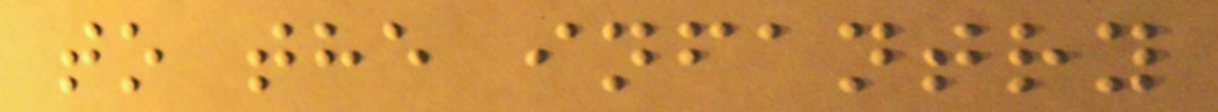to the infantry
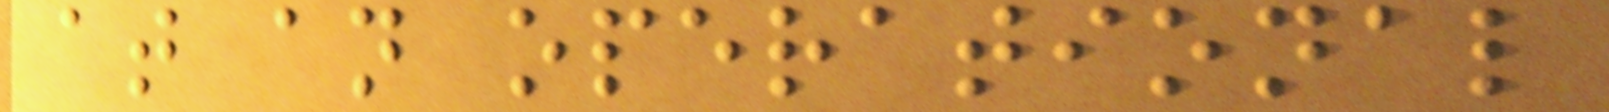at an operational
